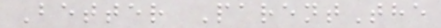Better ParentThe
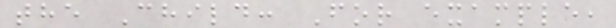the Child: For example,
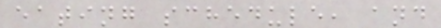eating schedule, and
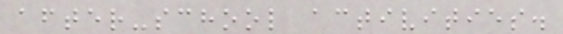after-school activities.
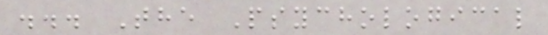... The Psychological
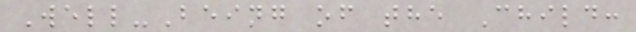Well-Being of the Child:
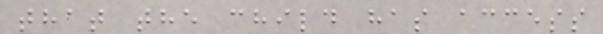that the child has access
